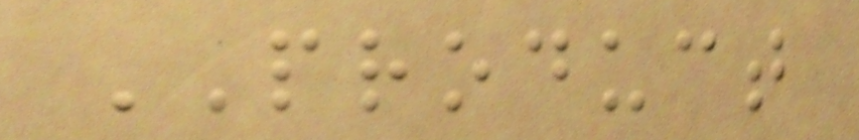PRODUCT
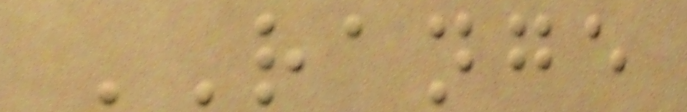RANGE
